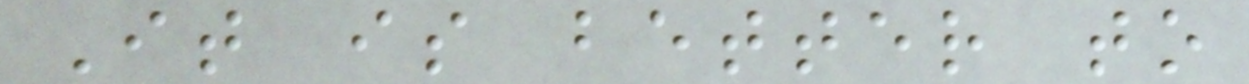It is better to
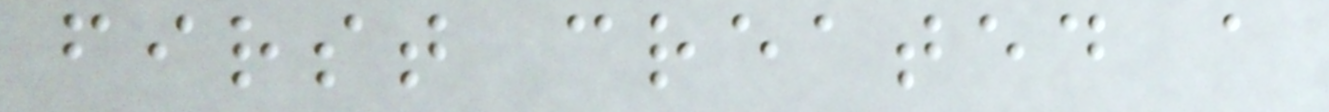first created a
